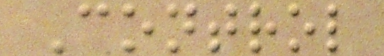Control
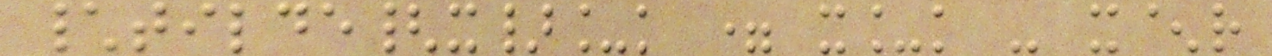\tilde{x}_k = x_k - x^r
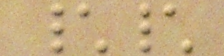\\
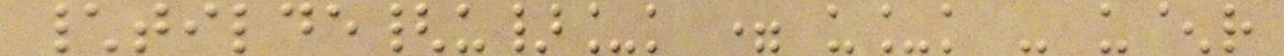\tilde{u}_k = u_k - u^r
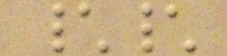\\
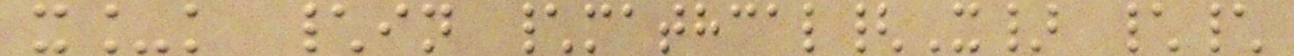x_k \in \mathcal{X} \\
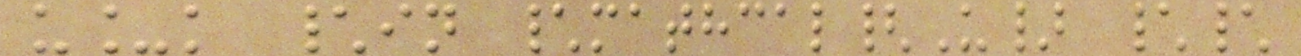u_k \in \mathcal{U} \\
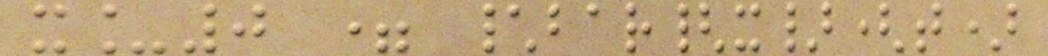x_0 = \bar{x}(t)
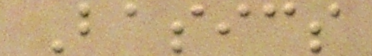Basics
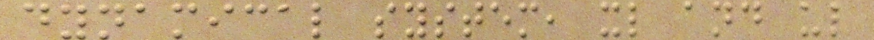dynamical system, xl and ul
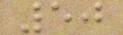50
